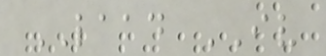LAAD IV
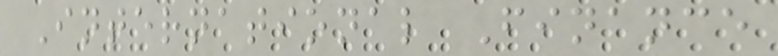International Finance
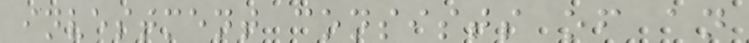investment consists of an
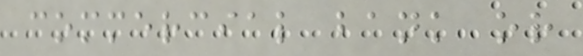commercial bank or
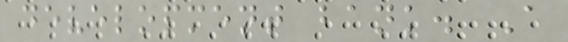development bank. A
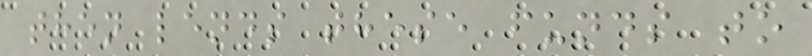then lends these funds to
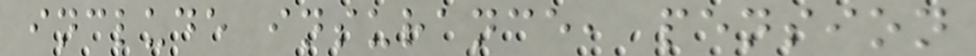include insurance, pension
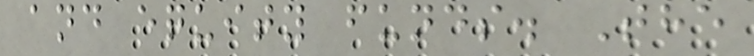and equity funds. The
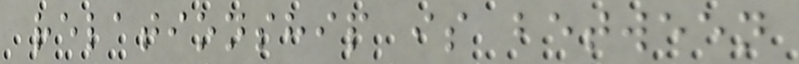relationship is between
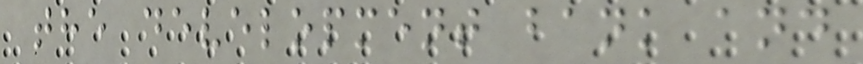the development bank and
